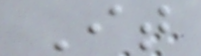It
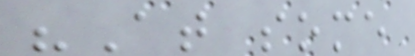"At some
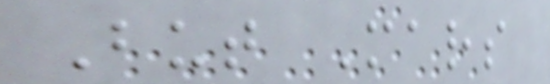But Mars
